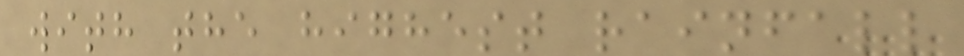with the highest rainfall
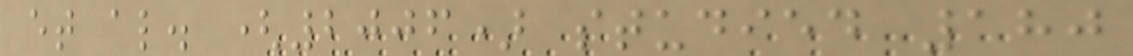et al. (2006) studied 180
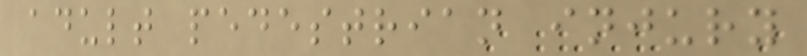adult pedestrian injury
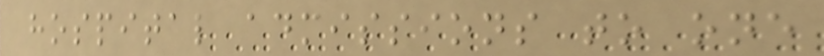hospital admissions to one
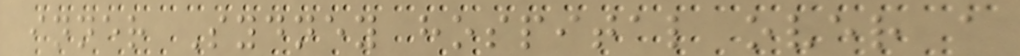inner Sydney hospital over a
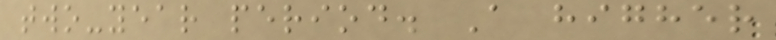two-year period. A higher
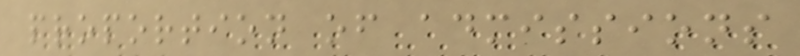proportion of admissions
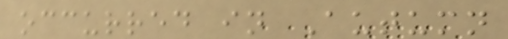occurred in Autumn
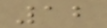12
